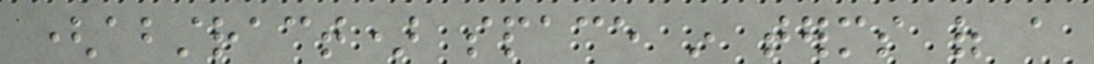(abstract) space in terms of a
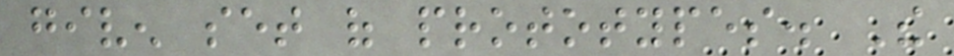given set of prototypes. The
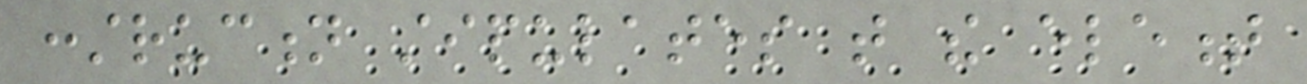construction stipulates that the element
